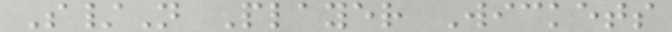S/N Player Wickets
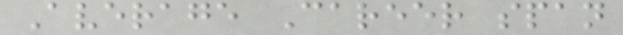Average Career span
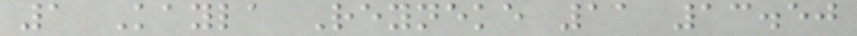1 Kayla Reyneke 11 13.50
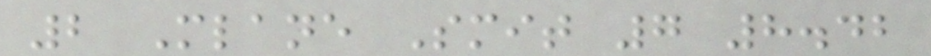2 Mlane Smit 7 8.42
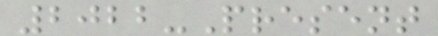2022-Present
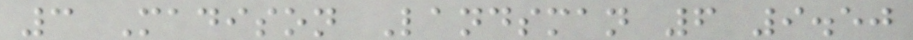3 Madison Landsman 6 9.50
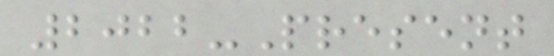2022-Present
